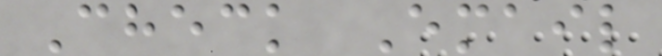Check Email
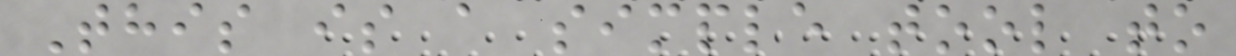This is a simple tool to
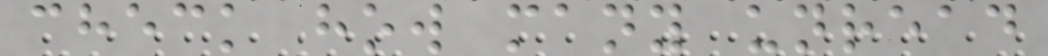check how many unread
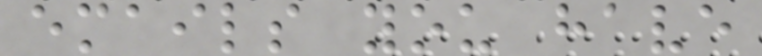emails you have
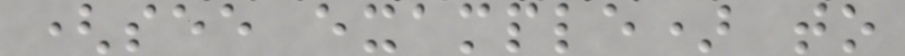(see example) to
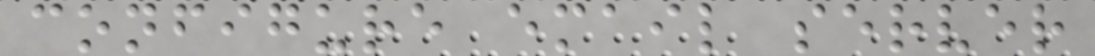configure email server
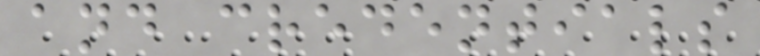and credentials
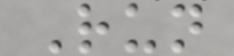Run
